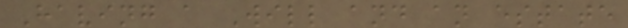Having a Will and an estate
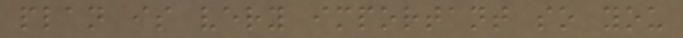plan is very important so you
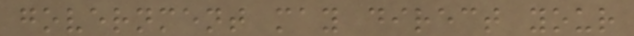government may direct your
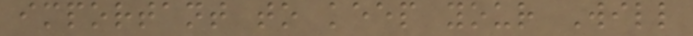important to keep your Will
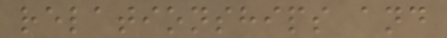relationships and
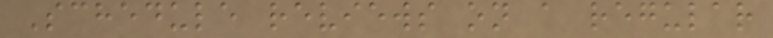Schedule reviews on a regular
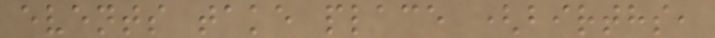events take place (births,
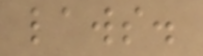laws.
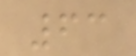63
